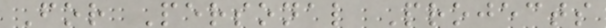For Personal Projects
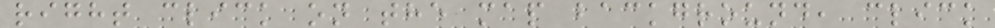right click on the map background, click
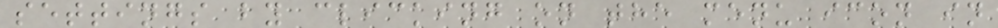settings by clicking on the menu icon in
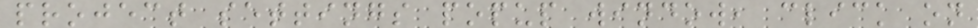project settings popup window, click on
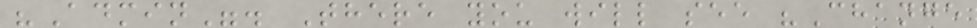"Admin". There you will see "Change
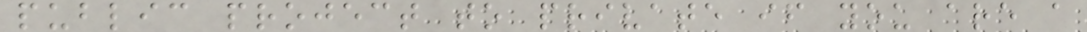public project to private if you are a
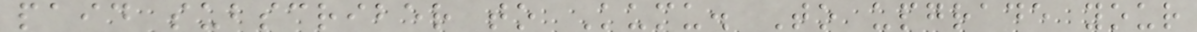paid subscriber to Kumu. To upgrade your
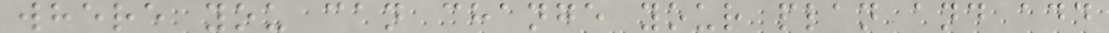where you can change your plan and add
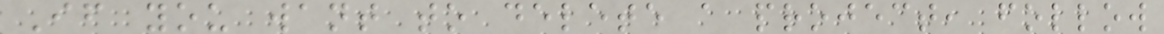If you want to delete a project, follow
